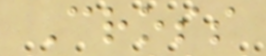Cross
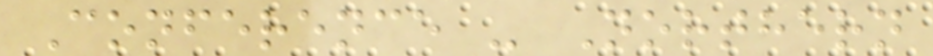Conference - Northern
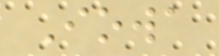Iowa
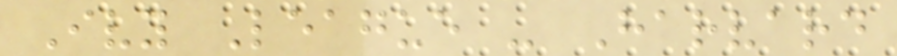Ivy League - Harvard
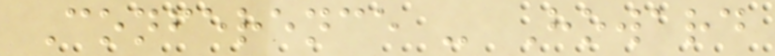Conference - Howard
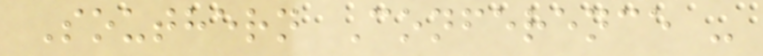Southern Conference -
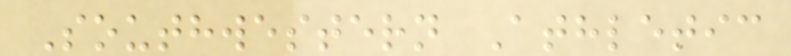Southwestern Athletic
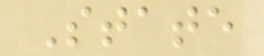State
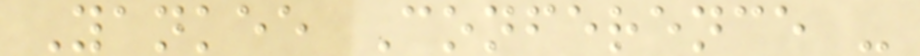Yankee Conference -
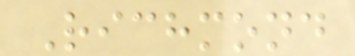Richmond
